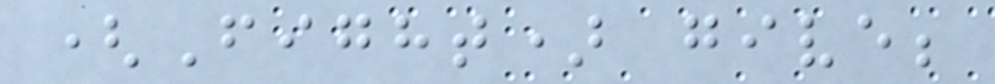(Fight) give;
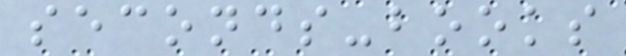seconds-books
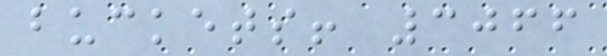buckets! 3066
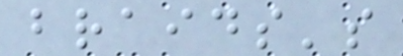braids's
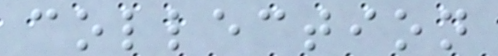collection
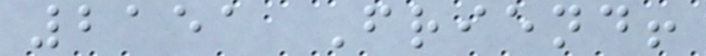2151 Friend!
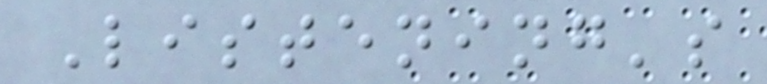Listening's
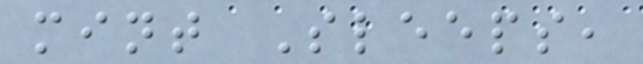mint Sleeps,
